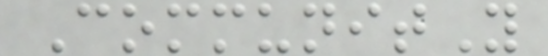CommunitY
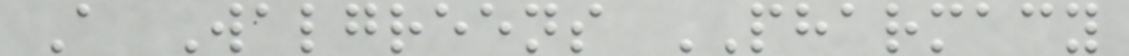A Walgreens PHARMACY
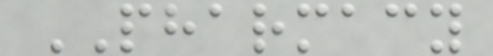PHARMACY
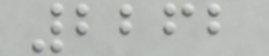2262
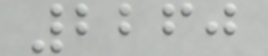2260
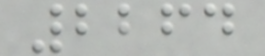2264
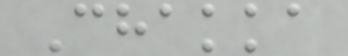Chakka
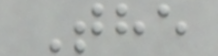The
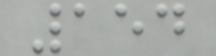154
